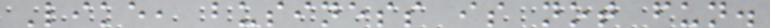Like, business is not fun.
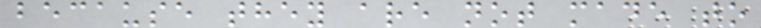because they are not made to
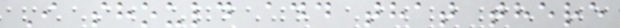I should add that there
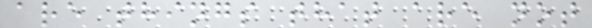are things that are not
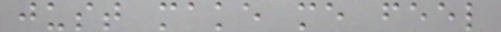just make me feel
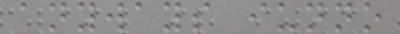anyways iunno
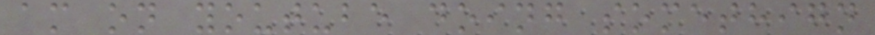am on youtube doing somethign
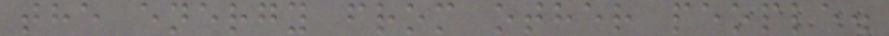the energy from other people.
